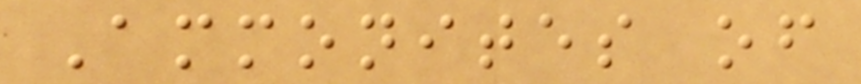Ammonites of
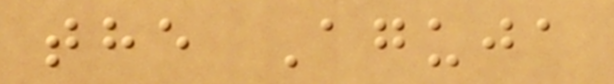the Aguja
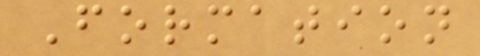Formation
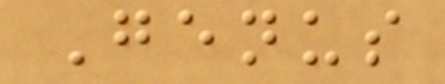Genus
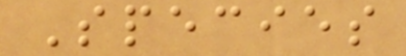Species
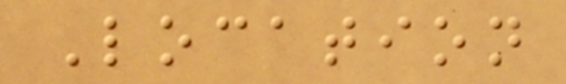Location
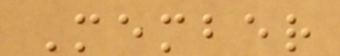Member
